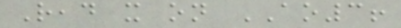Read it on AO3!
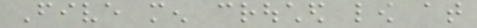Five men crouched low at
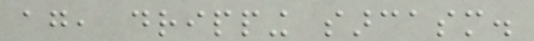again, dripping sarcasm.
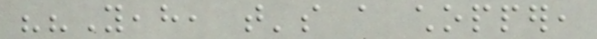""Yeah, that's a chopper,
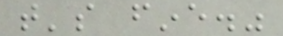that's fine."
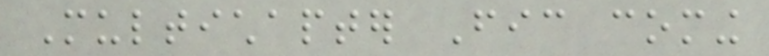Multichapter Fic coming
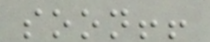soon!!
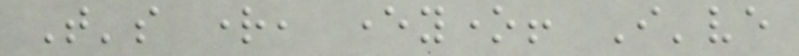That's right, everyone! I've
